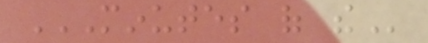MINUTES OF THE
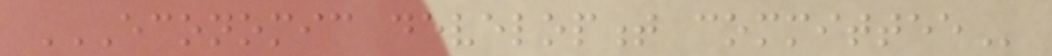ECONOMIC DEVELOPMENT COMMITTEE
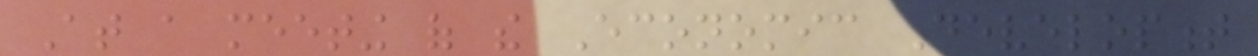At a meeting of the Economic Development
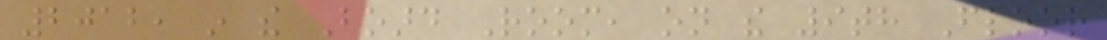2012, in the Board Room, on the 9th Floor
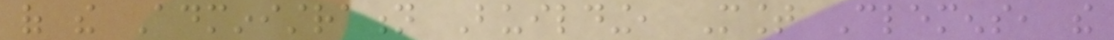of the Administration Building, Mount Clemens, the
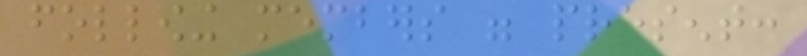following members were present:
